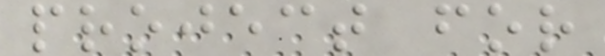project for
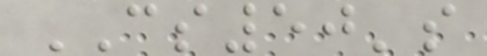CS50's
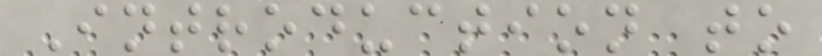Introduction to
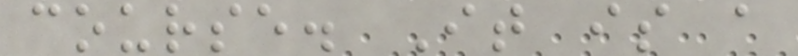course. It is a
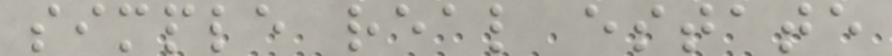simple real estate
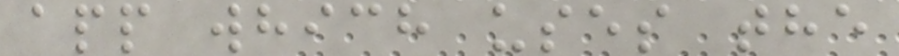app which uses the
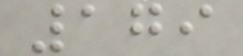179
